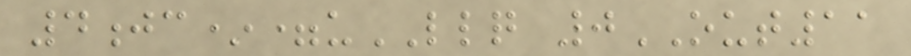4jc*=uLLQ 0OUT11
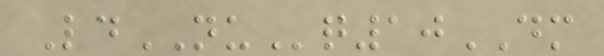LdNUq10DM
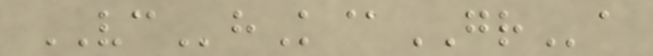VChK@GRa
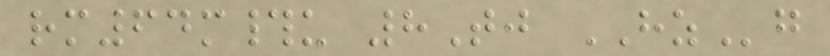rm64m#u 8Tj HZg
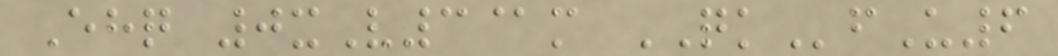Ehq 0xV3@m QKfU6
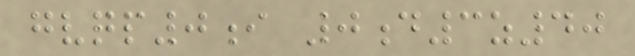gvqp0i 0d3z40
